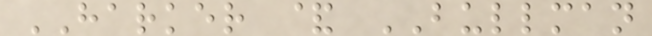HARKER & BULLMAN
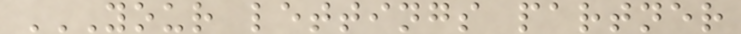YOUR LETTINGS PARTNER
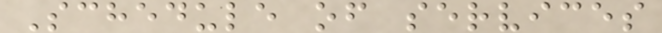Schedule of services
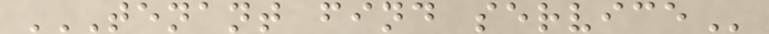TENANT FIND SERVICE
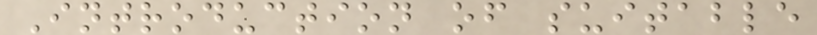Introduction of suitable
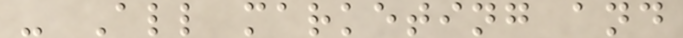- All marketing and
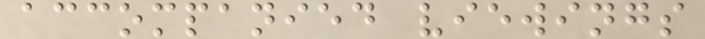accompanied viewings
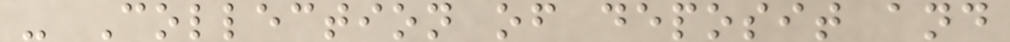- Collection of deposit and
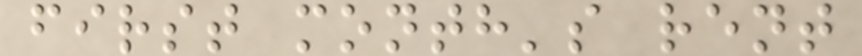first month's rent
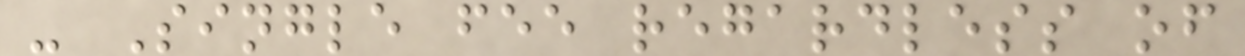- Single fee regardless of
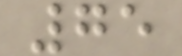75
